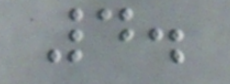4.
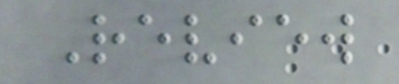Review
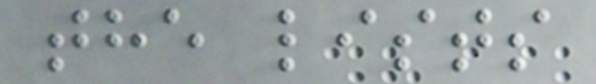the lists
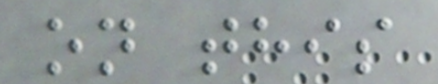on this
